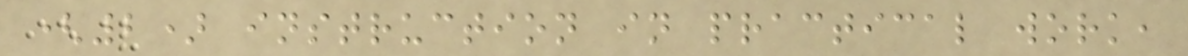(2) instruction in practical work,
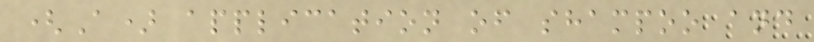(A) application of shampoo and
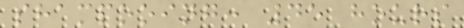shampooing: 45 hours
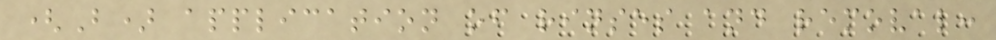(B) application of rinses and removal:
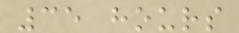35 hours
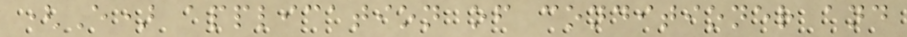(E) application of conditioner and
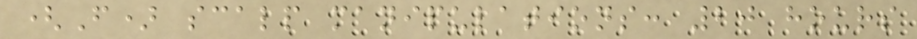(F) scalp manipulations: 20 hours
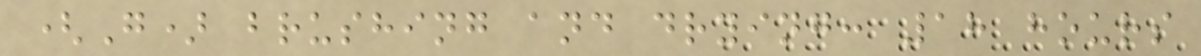(G) brushing and drying: 18 hours
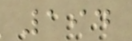194
